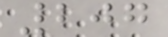207
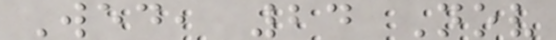Wed, 24 Nov
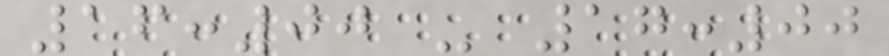16:00 - 17:00
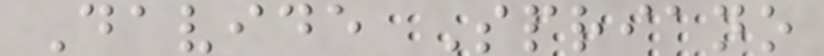Davide Spriano
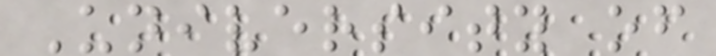University of
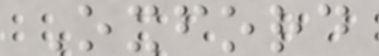Oxford
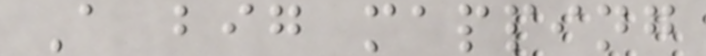A big mapping
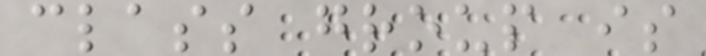class group is
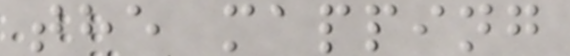the mapping
